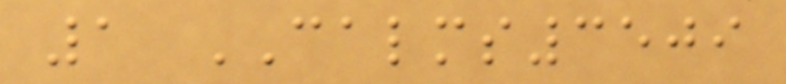1 CALMS3509
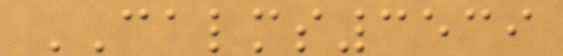CALMS3539
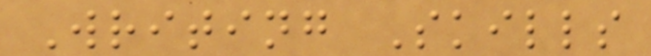Writing Skills
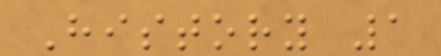History 1
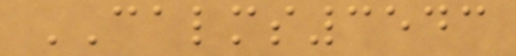CALMS3543
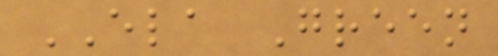ELA Green
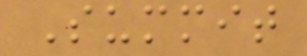Summit
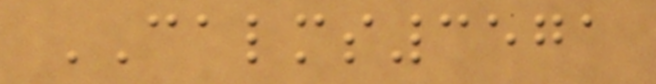CALMS3571
